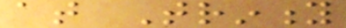at Trinity
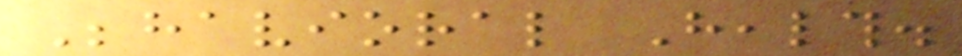Behavioral Health.
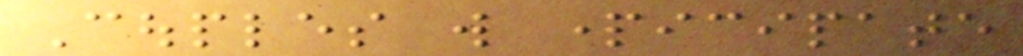Couples will participate
